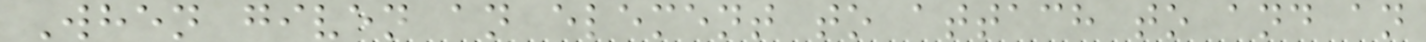When given an element to attach to and an
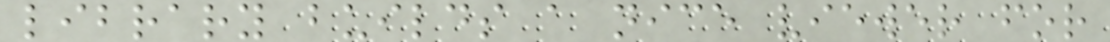library builds a nice viewer for
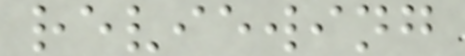reviewing
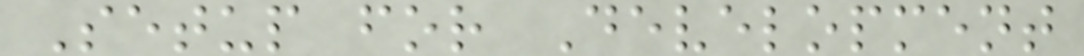Setup for Development
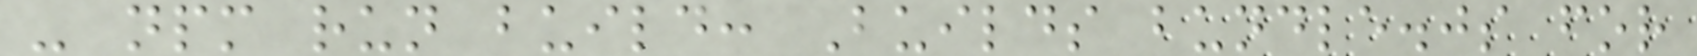- npm run build: Builds bundle.js for
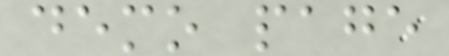demo page
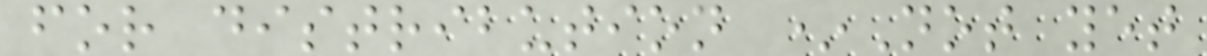for distribution *Not yet
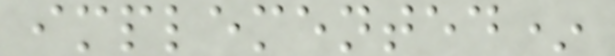implemented*
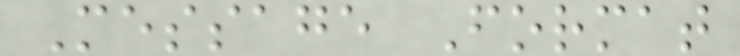Message Format
